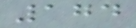174
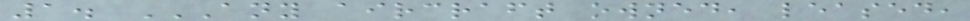1. ANY AIRCRAFT OWNED, LEASED,
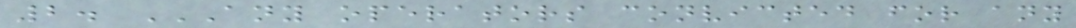2. ANY OPERATORS CONVICTED FOR ANY
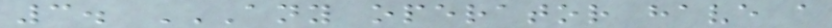3. ANY OPERATOR HAVE A
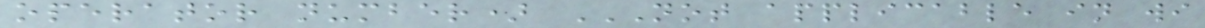operator number) NOT APPLICABLE IN WI
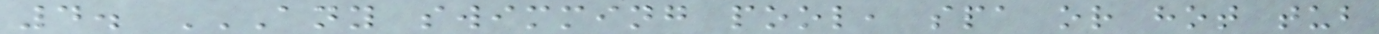4. ANY SWIMMING POOL, SPA OR HOT TUB
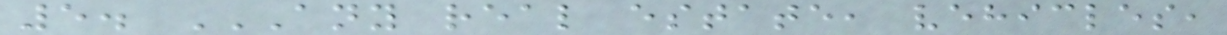5. ANY REAL ESTATE, VEHICLES,
